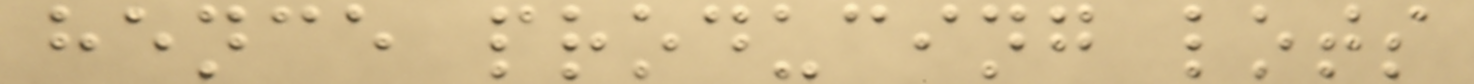hence producing lots
